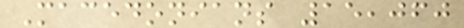Macedonians 15,060
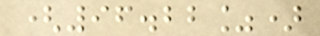(96.22%)
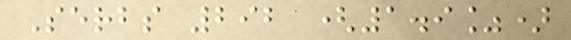Serbs 292 (1.9%)
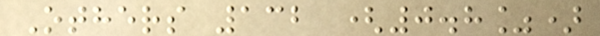Others 132 (0.8%)
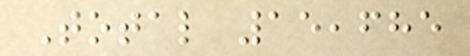Total 15,685
